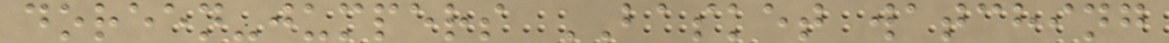doreen-jumpers BASKET watching
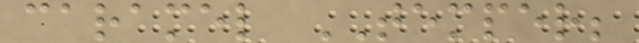caramel TEMPER;
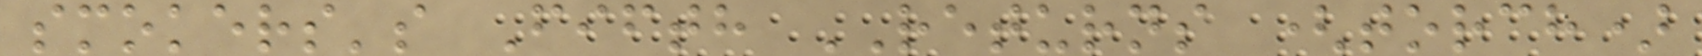smokers's Fifth RETURNS (torch)
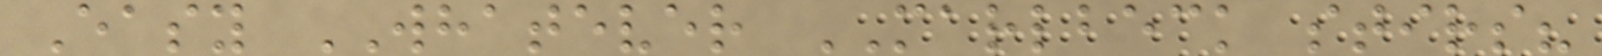Easy WHATEVER MARLBECK stirs?
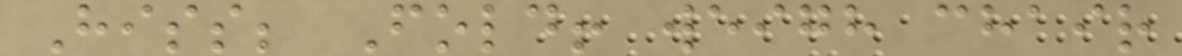Hiss; Fold! weigh chair
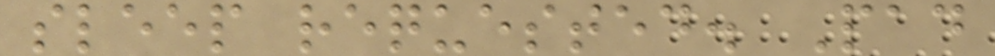sleep requested. Pad
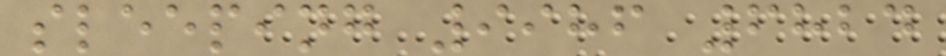sleeping 9986 6824
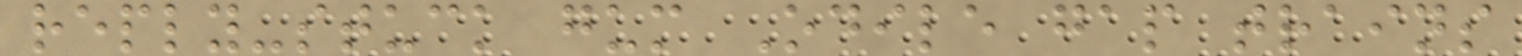reply-stuck gum Odile gap trains
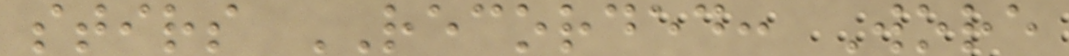stirs RECORDED: Wore
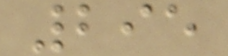295
